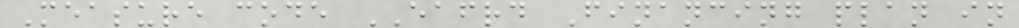Measure code EAFRD Financing plan in
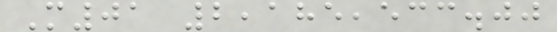M01 2,185,533.00
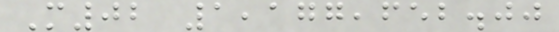M02 1,177,652.00
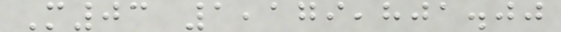M03 1,179,801.00
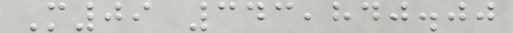M09 343,840.00
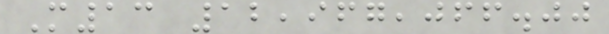M13 12,967,066.00
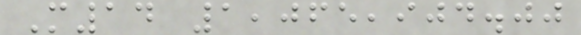M14 1,065,904.00
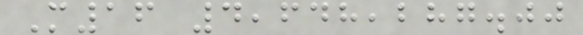M16 4,648,287.00
